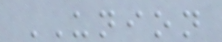UNION
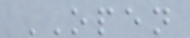OPEN
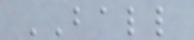BALL
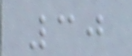30
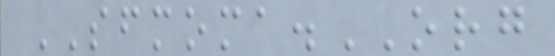SFMOMA.ORG
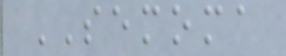SEMOMA
